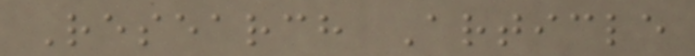Research Article
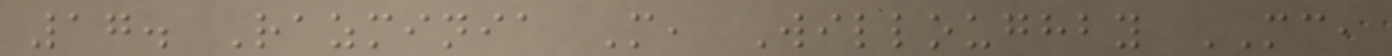17. Razminia M, Willoughby MC,
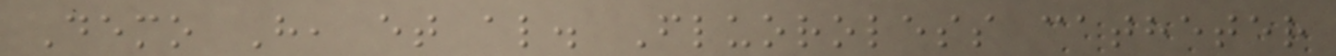Demo H, et al. Fluoroless catheter
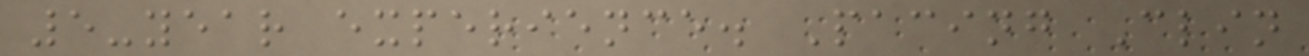5-year experience. Pacing Clin
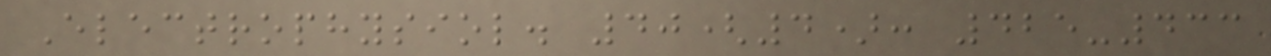Electrophysiol. 40(4): 425-433
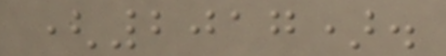(2017).
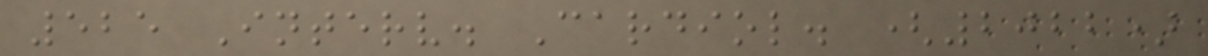525 Interv. Cardiol. (2022)
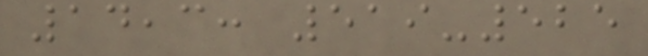14,3: 519-525
